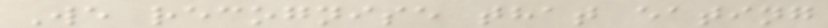We recognise that eating
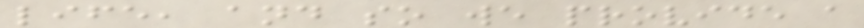life, and so we provide a
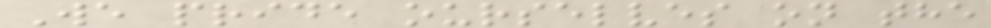We pride ourselves on the
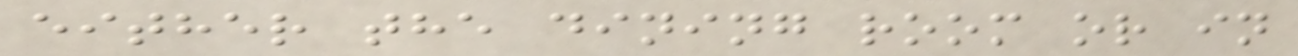either the dining room or in
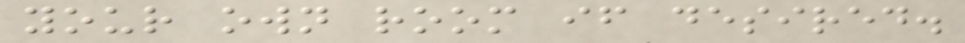your own room if desired.
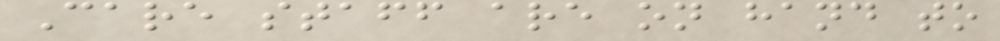Care staff are on hand to
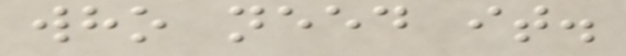who need it.
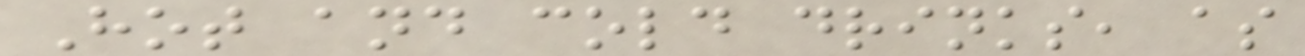Hot and cold drinks, as
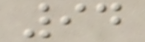94
